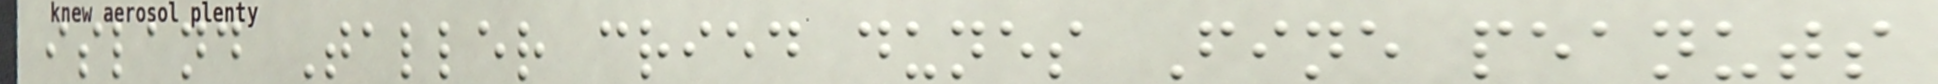island Taller cried dunes Fine peanuts
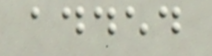added
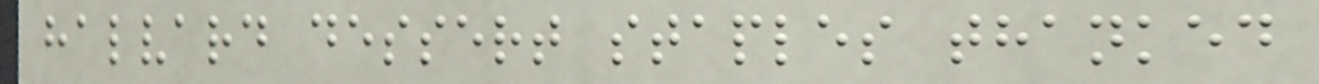halvard dessert staples thanked
